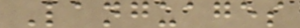Languages
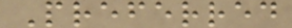Preferred
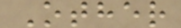Other
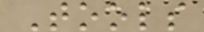Tools
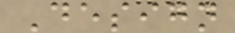Design
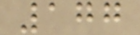177
